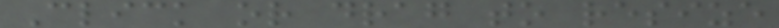Click or drag to resize
